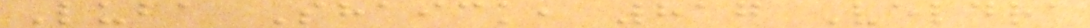Luba Shaick, 817 Veldra
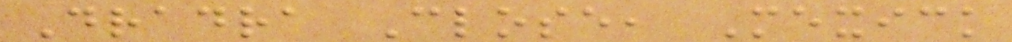Dradra Close, Mexick
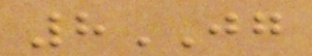8JG
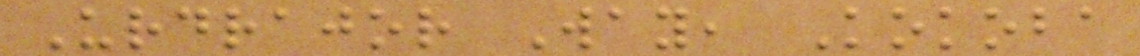Urdrajor Way, Kokoba
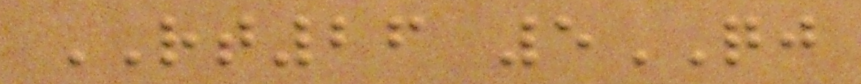RT26 5QJ
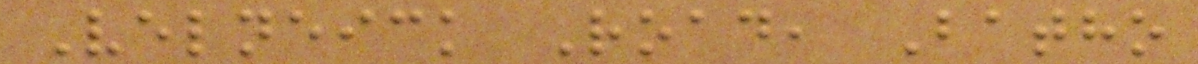Velneick Road, Batho
